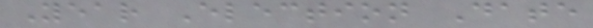Year Election Date
